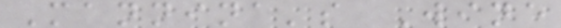Mannina's Wine
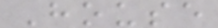House
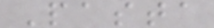Pasta
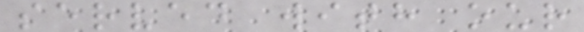served with our
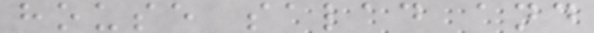house salad and
